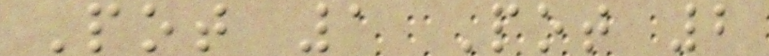Pot 1 Pot 2
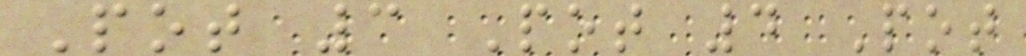Pot 3 Pot 4 Pot
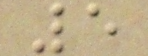5
